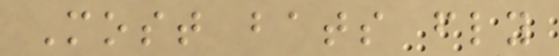Most bats fly
